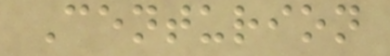Centurion
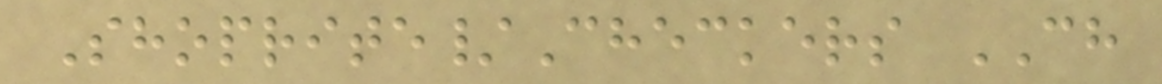Shoprite/Checkers CH
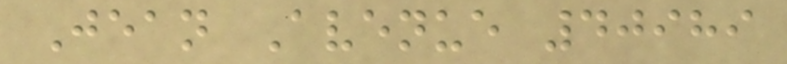Jean Avenue 40989
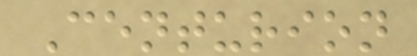Centurion
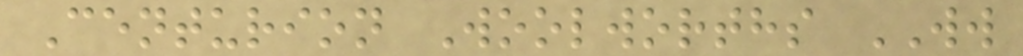Centurion Woolworths WW
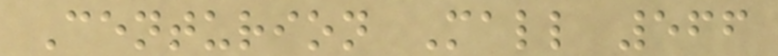Centurion Mall 566
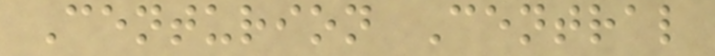Centurion Central
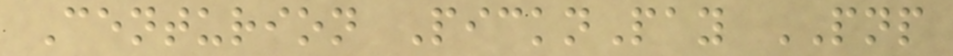Centurion PicknPay PNP
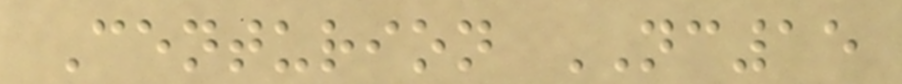Centurion NC15
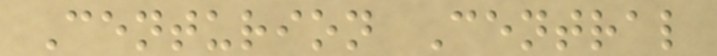Centurion Central
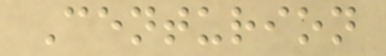Centurion
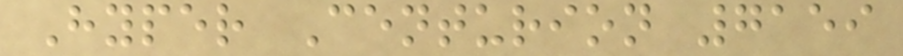Hyper Centurion 7159
